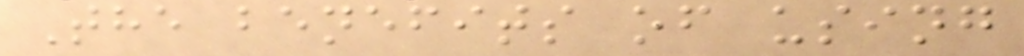The benefits of using
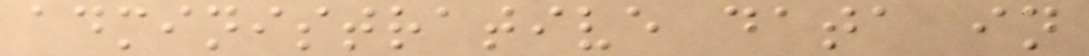administrative data in
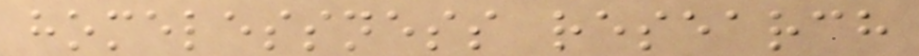homelessness research
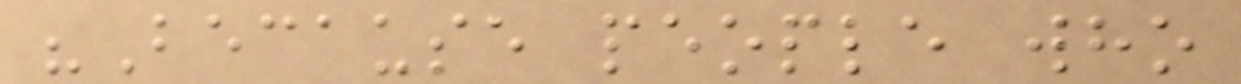"Because people who
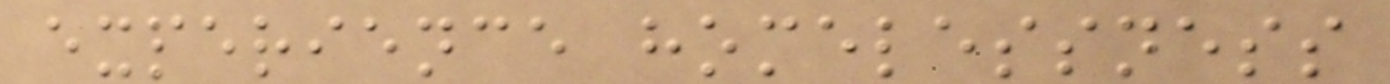experience homelessness
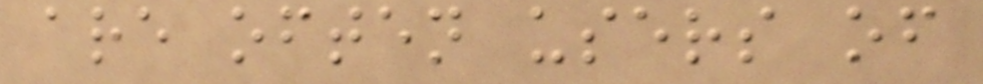are often users of
